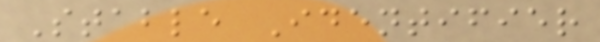Stable Identifier
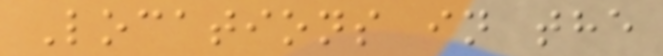Locations in the
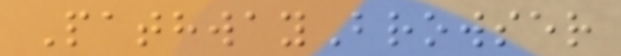PathwayBrowser
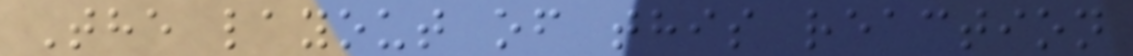The layout of this reaction
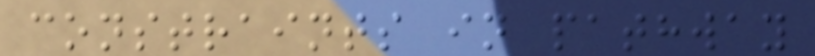constraints in pathway
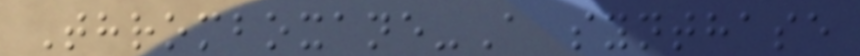Thromboxane-A synthase
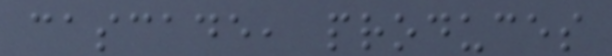cascade, produces
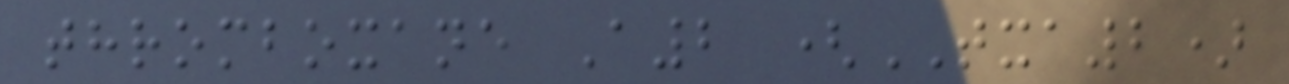thromboxane A2 (TXA2)
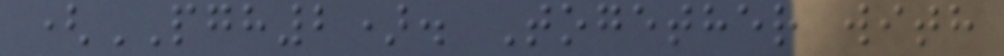(PGH2). Together with
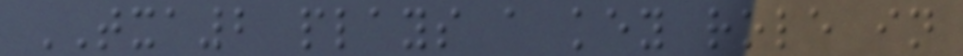TXA2 plays a key role in
